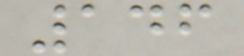146
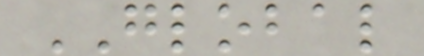GLOBAL
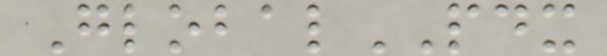GlobalPDX
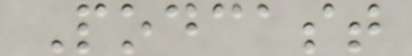Podcast
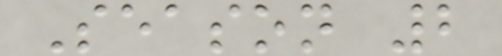Season 2
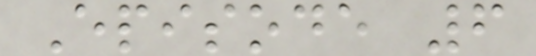Episode 6
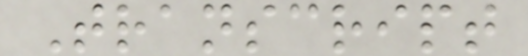Transcript
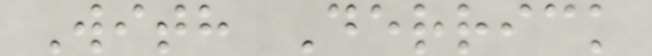With Derrick
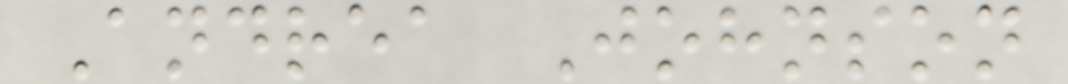Andrea Johnson
